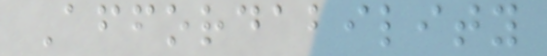Affordability
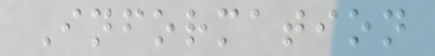Information
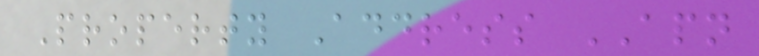Property Address APN
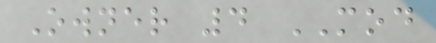Owner 4 MOD
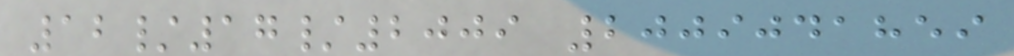12/17/2009 2009041859
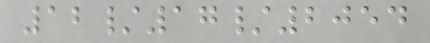12/17/2054
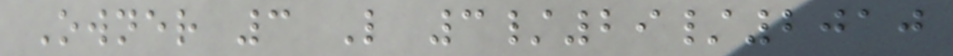Owner 3 L 3/29/2010
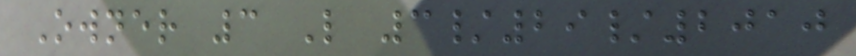Owner 3 L 3/29/2010
